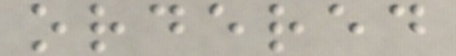ordered
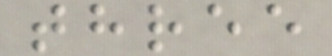three
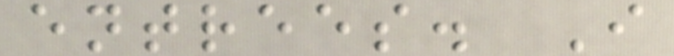entrees. I
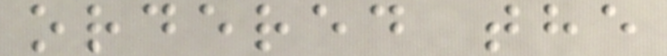ordered the
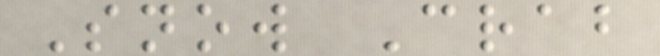Snow Crab
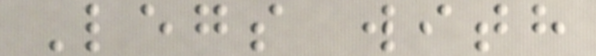Legs with
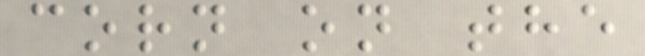corn on the
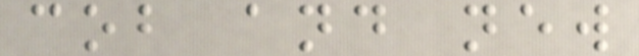cob and new
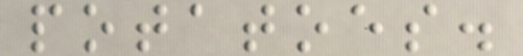potatoes.
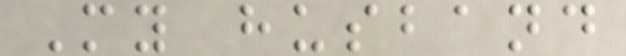My husband
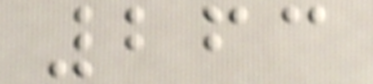263
